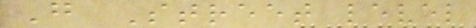G Street level
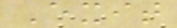Exit
